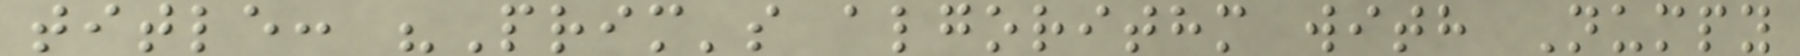title: "Prim's algorithm with Numpy
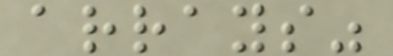arrays"
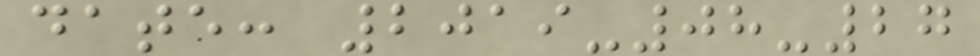date: 2019-08-27
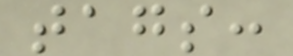tags:
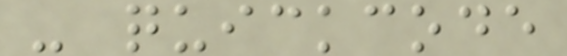- quickcode
